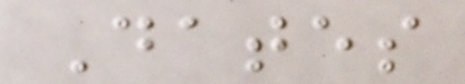Dates
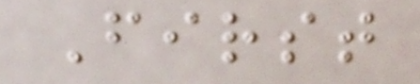First
